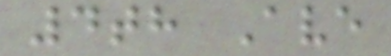4th Ave
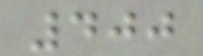400
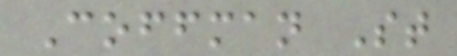Coffman St
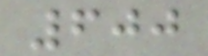600
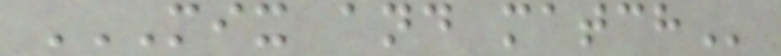MIX AND MATCH
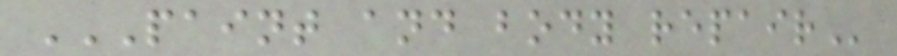PAINT AND BODY REPAIR
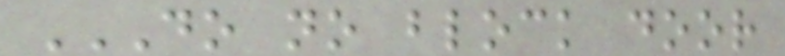DO NO BLOCK DOOR
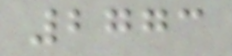2773
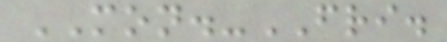MON.-FRI.
